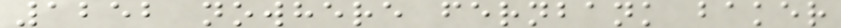1252 nowhere fernbank baker
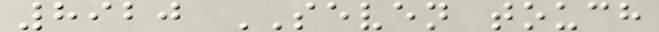8920 SEVEN touch
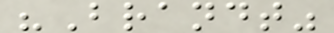"Brandt"
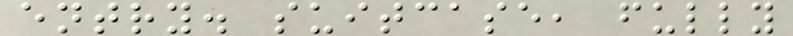entry. suitcase, fully
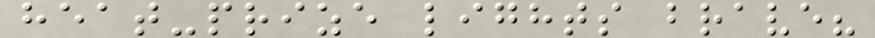heat-prize lights brave?
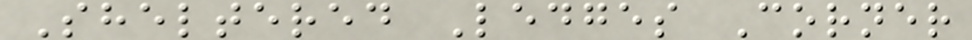Sheltered Ledges Corner
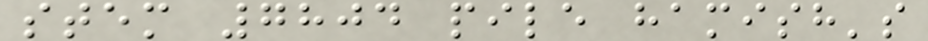stem 7804 pile hamish's
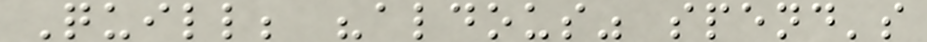Quill; "aldous" spend's
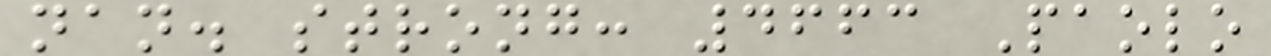nan. strong: 4663 Paolo
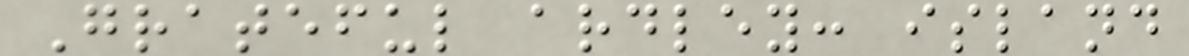Grateful ardley: island
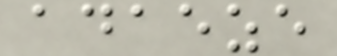adaeze
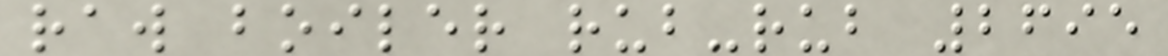raw boiler rub-rub 2695
